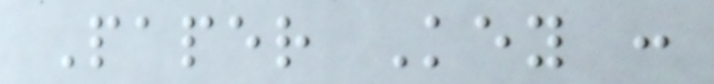Paper Key :
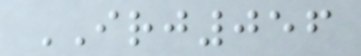IRJ056
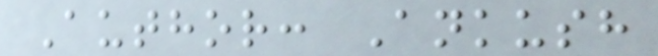Author: Ankush
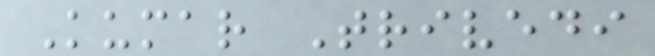Kumar Trivedi
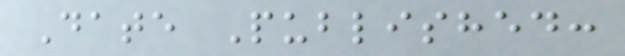Date Published:
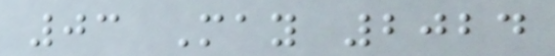03 May 2024
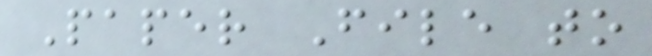Paper File to
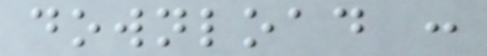download :
